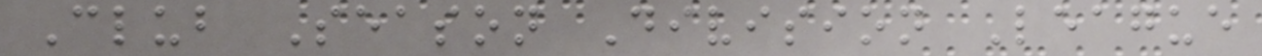Club Season Division League
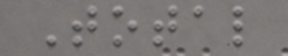Total
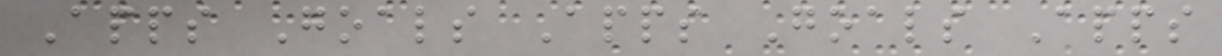Apps Goals Apps Goals Apps
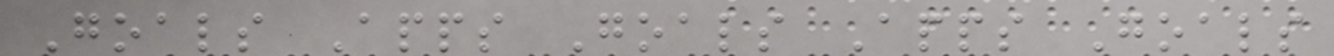Goals Apps Goals Apps Goals
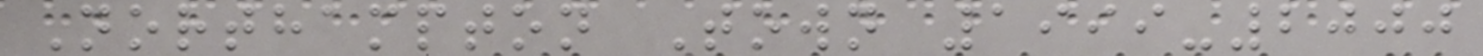Northampton Town 1999-2000
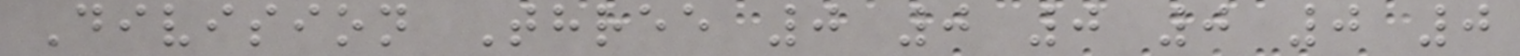Division Three 0 0 0 0 0 0
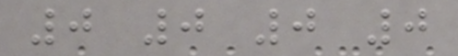0 0 0 0
